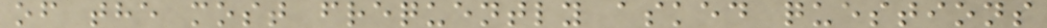of the most frequently asked questions
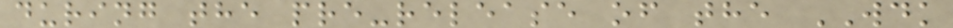during the pre-release of the WDK
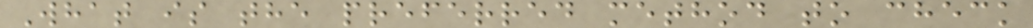What is the preferred method to check
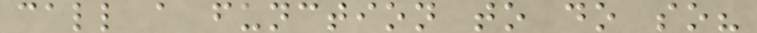call a function to do so?
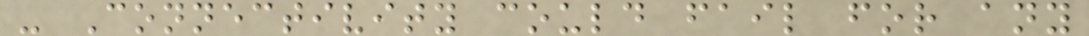- Connectivity could fail for any
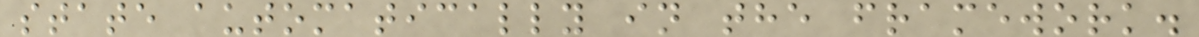state automatically in the framework.
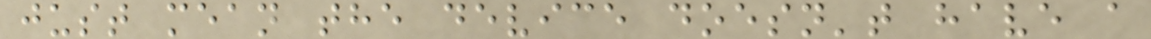just mean the device doesn't have a
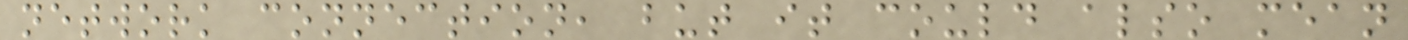network connection, but it could also mean
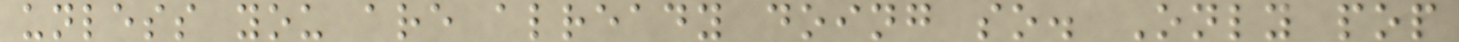unless you are already doing so. Only pop
